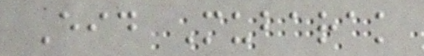Eid Mubarak
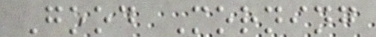Good Morning
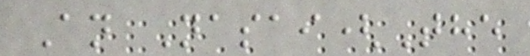An Nasai(The
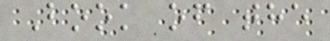Book of the
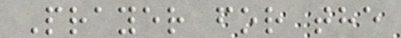Prayer for the
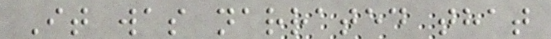It was narrated that
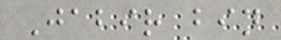Jabir bin
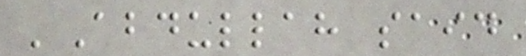'Abdullah said
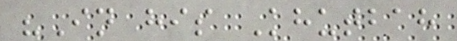"In his Khutbah
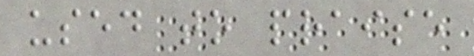used to praise
